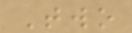Two
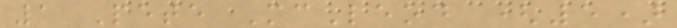1 Pete McLeod (5)
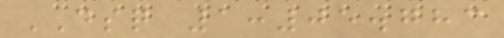DSQ 1:05.783
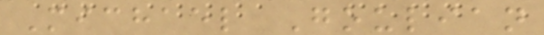Michael Goulian
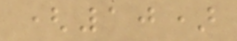(10)
